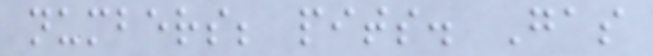numbers; pits. Gas
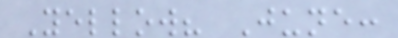Yellow? June:
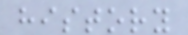history
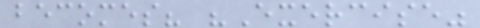becomes? "Exercise"
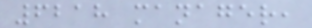6218 manager,
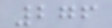276
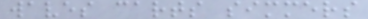waves carts simmers
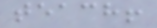teach!
